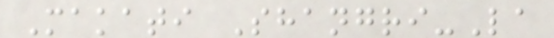Makati Shangri-La
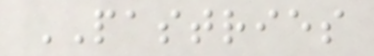PASTRIES
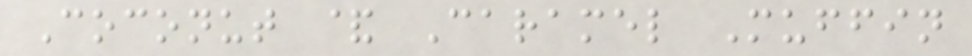Coconut & Caramel Muffin
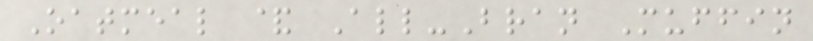Oatmeal & All-Bran Muffin
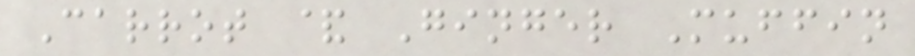Carrot & Ginger Muffin
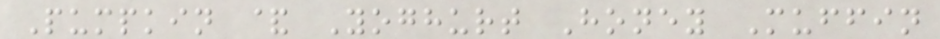Pumpkin & Yoghurt Honey Muffin
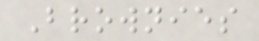Brownies
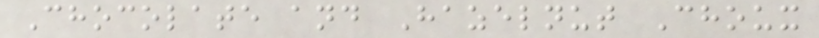Chocolate and Hazelnut Choux
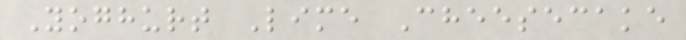Yoghurt Lime Cheesecake
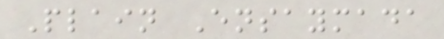Plain Ensaymada
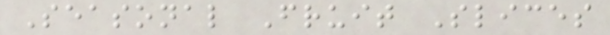Seasonal Fruit Slices
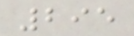295
